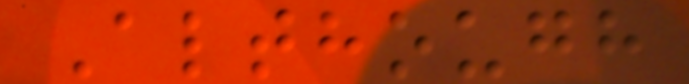Although
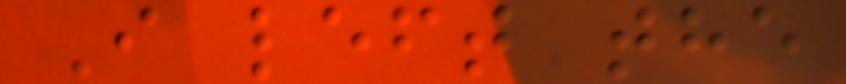I left the
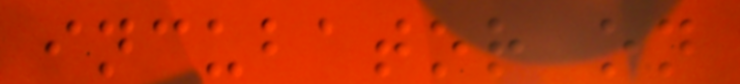incubator on
